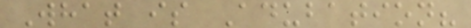What is Adubation?
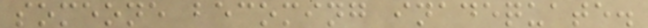someone becoming inadequate.
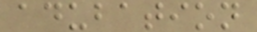adubation
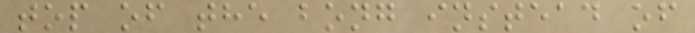top of the bong instead of
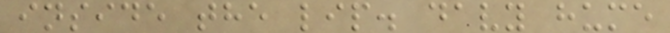inside the lip. davy hume
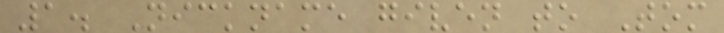1. Nickname given to Tom
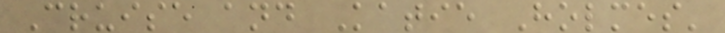Cruise and Katie Holmes'
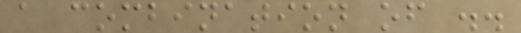a combination of ..
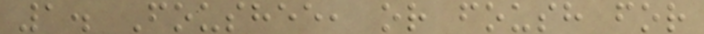1. Foushee, or foush for
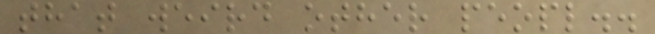that weird other peopl..
